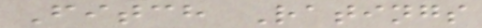Fitch Ratings
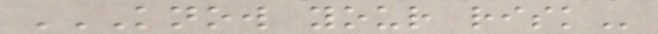KNOW YOUR RISK
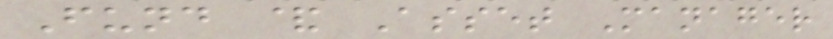Fund & Asset Manager
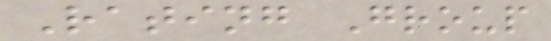Rating Group
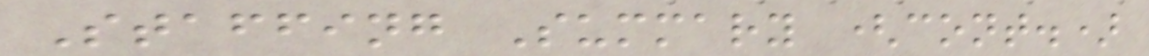Staffing Summary (cont.)
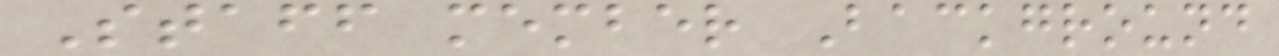Staff member Background
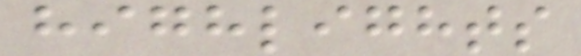highlights
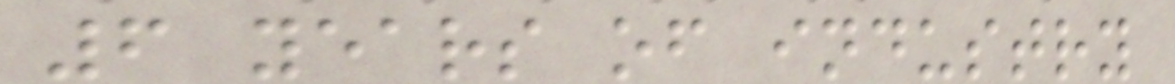6 years of industry
